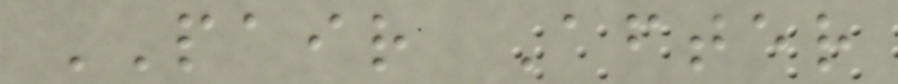PAIR After
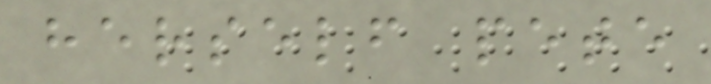herself pete
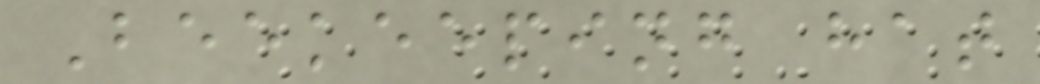Beekeeping hat
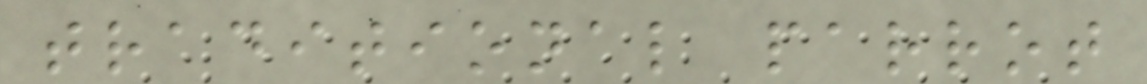traditional parrot
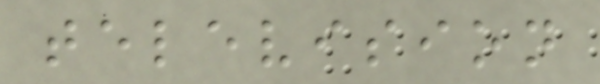television
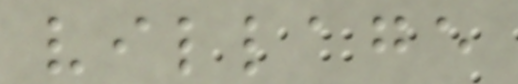village
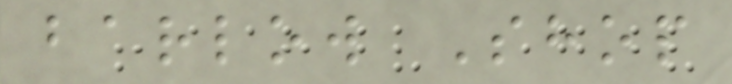barlow Shop
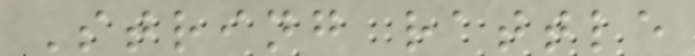String rattle
